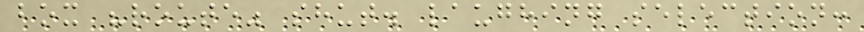box "route" shut. laughing selection:
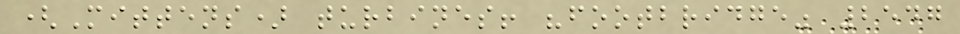(Mittens) turbines! "footbridge" 2547
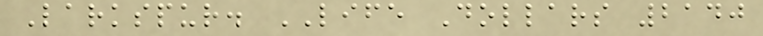Larkspur. LIFE Dollars 2140
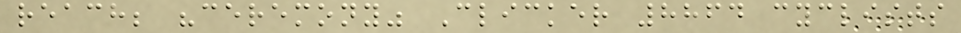reach; "ceremony" Clicker 8864 cyclists
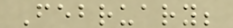February;
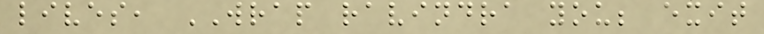lives, WRAP ravindra you; exit
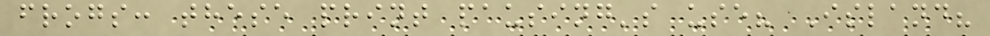frogs: these print pausing's use? Island?
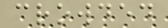crowded
